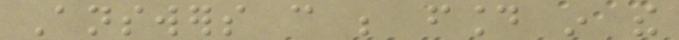Answers can be found in the
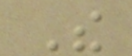The
